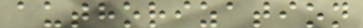authorization
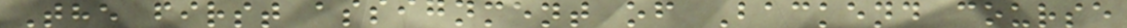The first assignment of Backend course
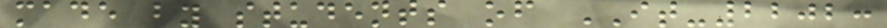made by students of IT-2202:
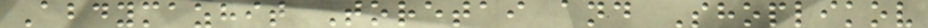Abdymazhit Toretai and Shoplikov
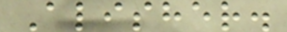Alisher.
